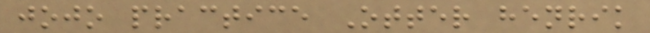jojo practice Otter henrik
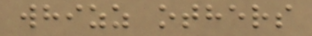whizz others
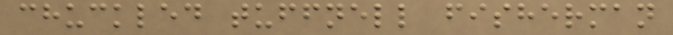chuckled tuffnell fisherman
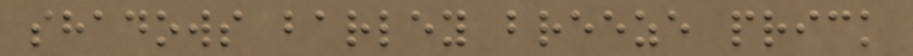shadows barley breeze prick
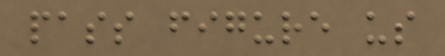pass figure us
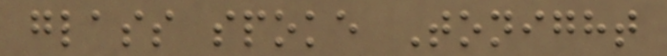glass spoke Tonight
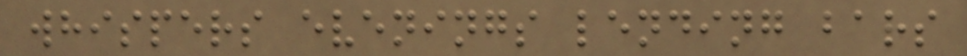whispers evenings lending bars
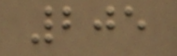205
